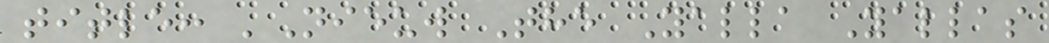title: 'Nieuw The Yalla Yallas
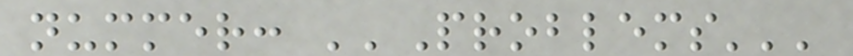nummer: ''Problems'''
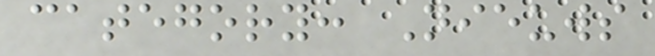category: Nieuws
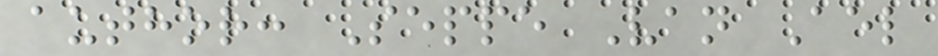author: Seppe Van Ael
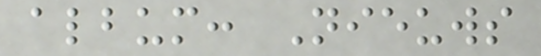album: Nieuws
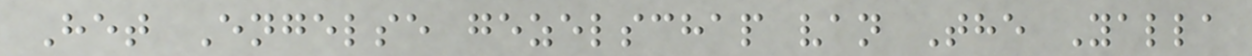Het Engelse gezelschap van The Yalla
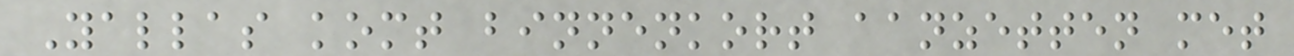Yallas komt binnenkort aanzetten met
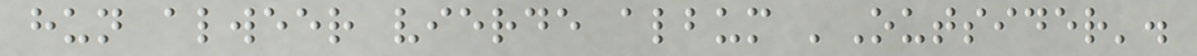hun alweer vierde album 'Outsider'.
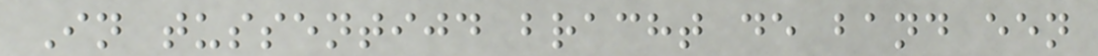In tussentijd bracht de band een
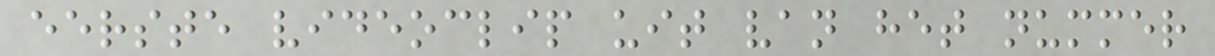eerste videoclip uit van het nummer
